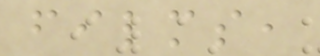films,
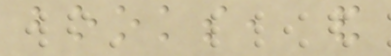books, and
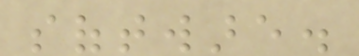software.
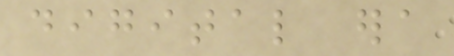digital era
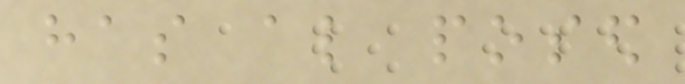has also posed
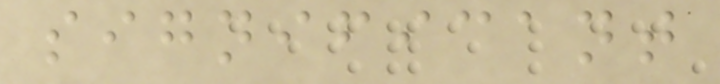significant
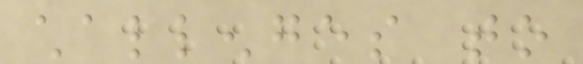challenges to
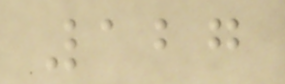127
